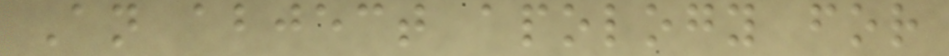An abject apology for
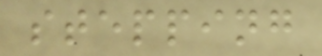stepping
